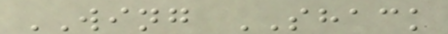WING SHACK
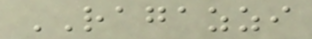RAGAZZI
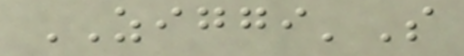ZIGGI'S
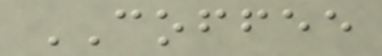COFFEE
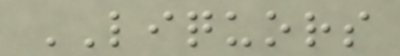LIQUORS
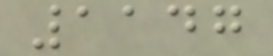1147
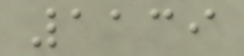1139
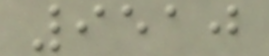9510
